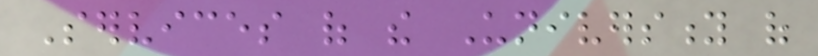Services of the University of
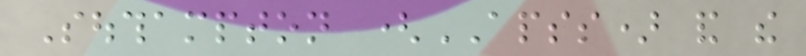Southampton (APSS) and the
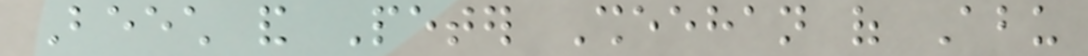Beech and Peter Sheehan of Abu
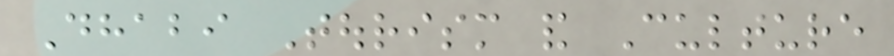Dhabi Tourism and Culture
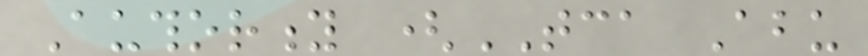Authority (TCA Abu
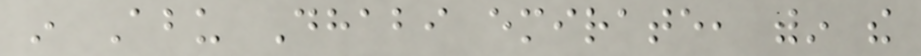in Abu Dhabi emirate, within the
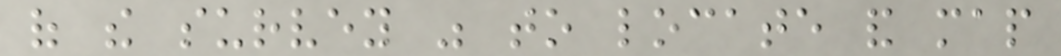of the survey was to locate and map
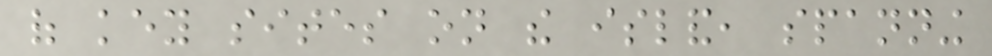of key sites on the island, spanning
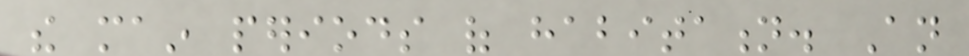the main periods of habitation. An
